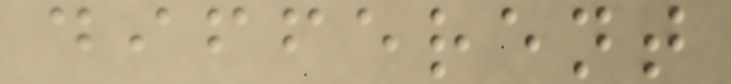different
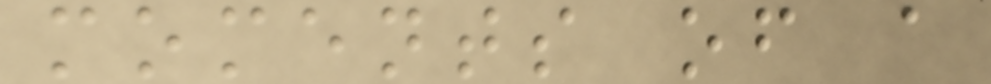moments of a
